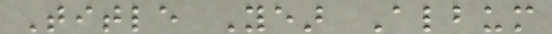Title Year Album
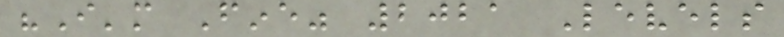"I'm Fine" 2021 Levels
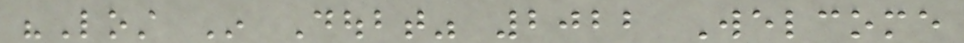"Lost In Doubt" 2022 Welcome
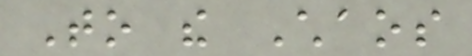To the Chaos
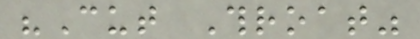"Cut Throat"
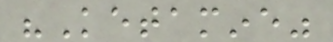"Ketamine"
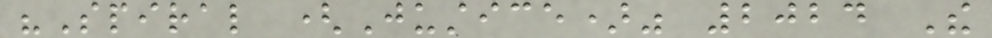"Spiral (Justice)" 2024 The
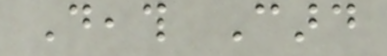Death Card
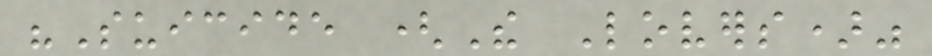"Suicide (The Lovers)"
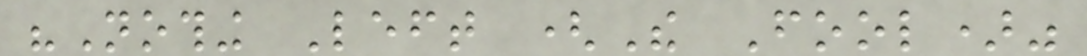"Nothing Left (The Fool)"
